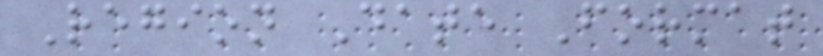Region Date Format
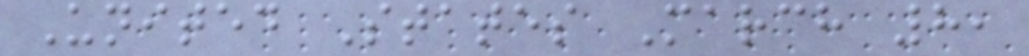United States March 8,
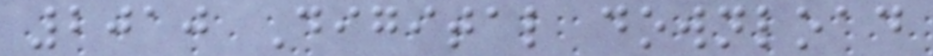2010 Digital download
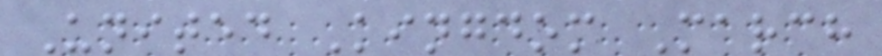United Kingdom March
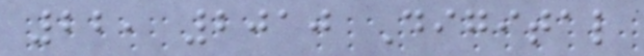22, 2010 Digital
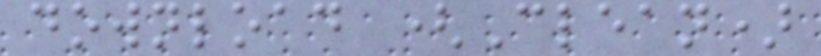download (Clean)
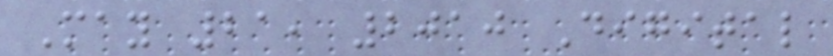May 21, 2010 Digital
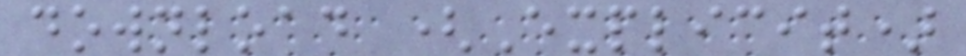download (Explicit)
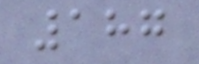187
